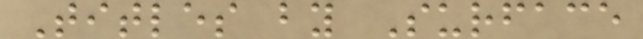Titles by Surface
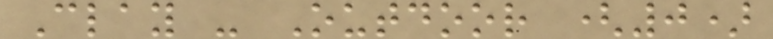Clay - Outdoor (0)
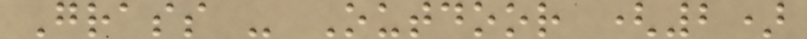Grass - Outdoor (2)
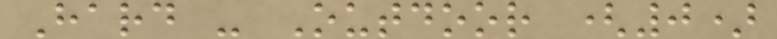Hard - Outdoor (0)
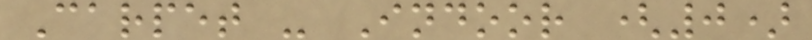Carpet - Indoor (0)
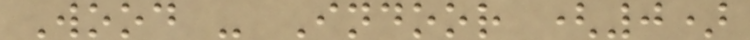Wood - Indoor (0)
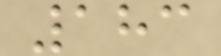183
